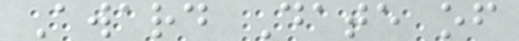Award Date of
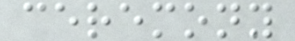ceremony
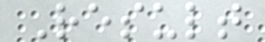Result
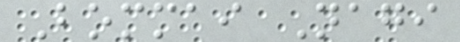Bommai Nagi
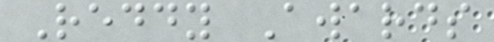Reddy Awards
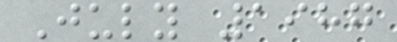July 1987
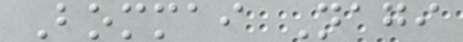Bommai Nagi
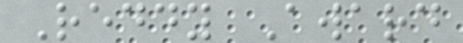Reddy Award
